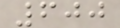600
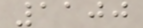1100
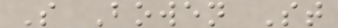S Bowen St
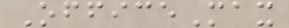OfficeMax
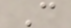C
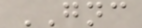GNC
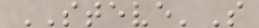STEVE'S
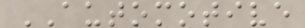AUTOMOTIVE
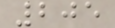205
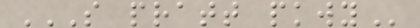S PRATT PKWY
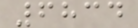6834
